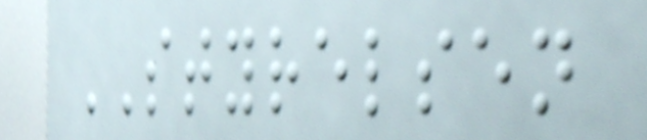STYRELSEN
